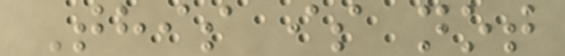This is not
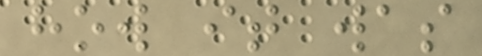how it was
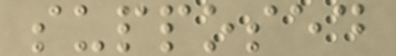supposed
